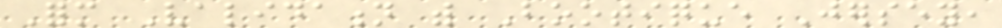Form Validation with Bootique Jersey,
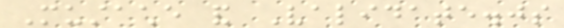Mustache and Validate.js
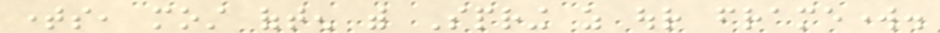times, most often with Spring as our framework.
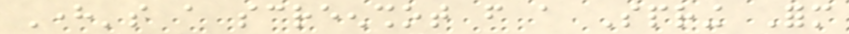Here's a screenshot from a Spring Form
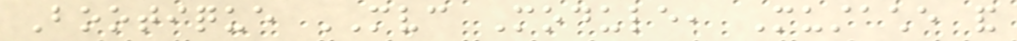Bootique MVC Module, Mustache and
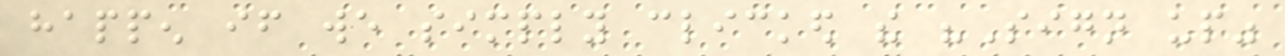happen if we simply clicked the "Sign up"
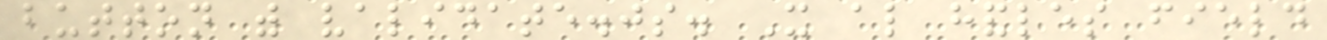button with validate.js. It also handles field
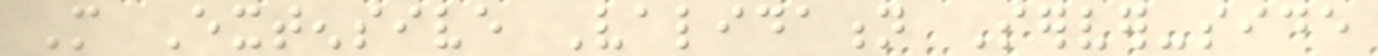More Extensive Validation Server-side
